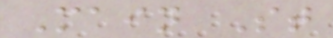Main St
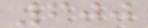600
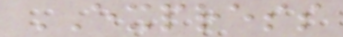EXPRESS
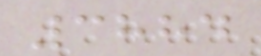3884
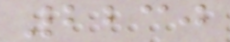2230
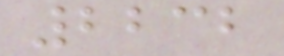2232
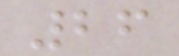26
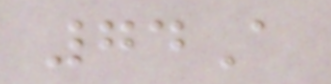74A
